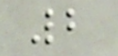2
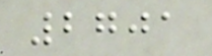2701
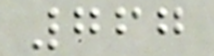767
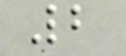2
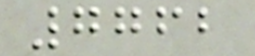7762
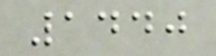1440
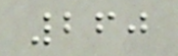260
